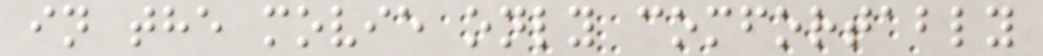in the movie only comfortably
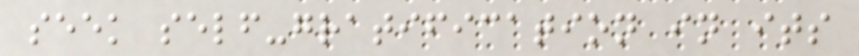seek self-gratification in its
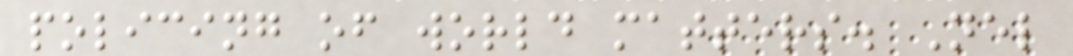policing of world matters. Nel
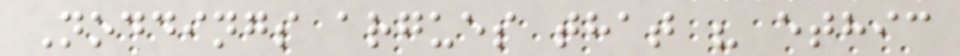Noddings argues that " ethic
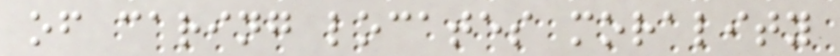of caring locates morality
